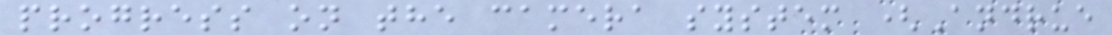progress on the camera system (Andrue
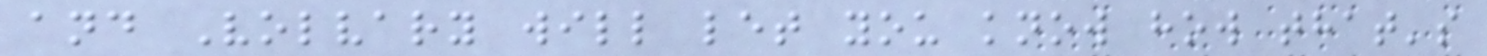and Volvary will let you know how that's
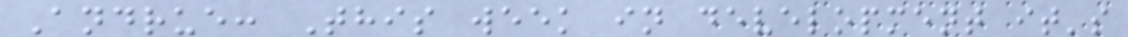Andrue: This week in development it's
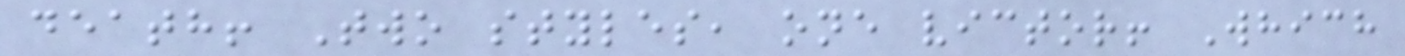death! Two styles, one victor! Which
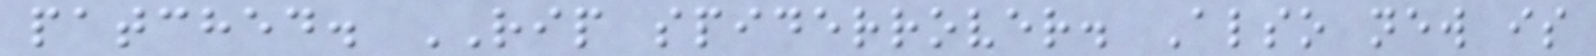patched. RIP spiderrover. Also new is
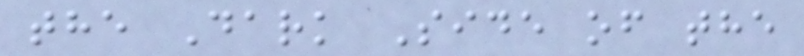the Dark Side of the
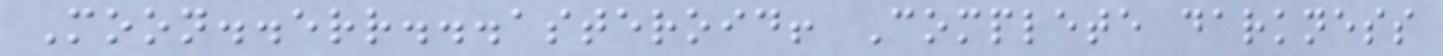Moon..err...asteroid! Complete darkness
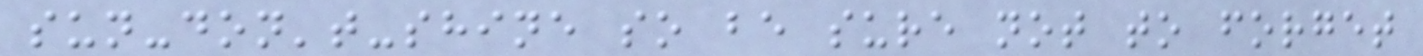sun-don't-shine so be sure not to forget
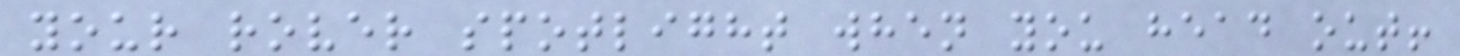your rover spotlight when you head out!
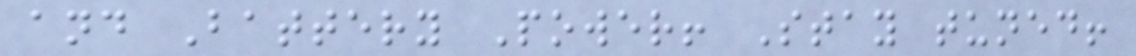and Battery Power! Stay tuned!
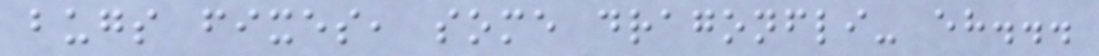bugs fixes, some dragonfli- eh...
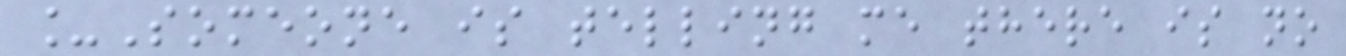_Someone is telling me there is no
